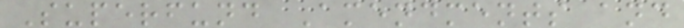Superfund Amendments and
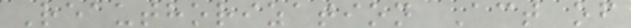Reauthorization Act of
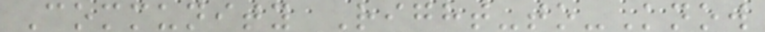Community Right-to-Know
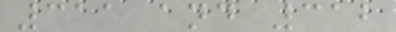311 and 312
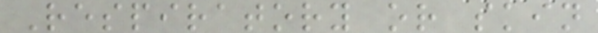Respiratory or skin
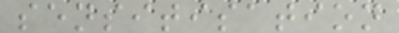sensitisation
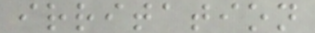irritation
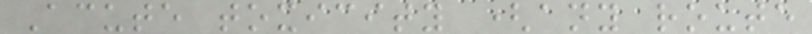Acute toxicity (any route
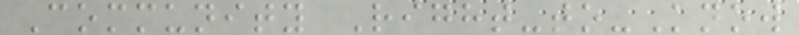Community Right-to-Know
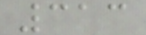313
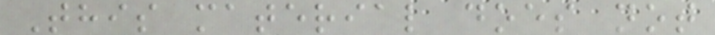This material does not
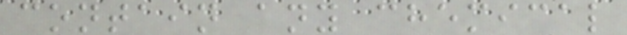contain any chemical
